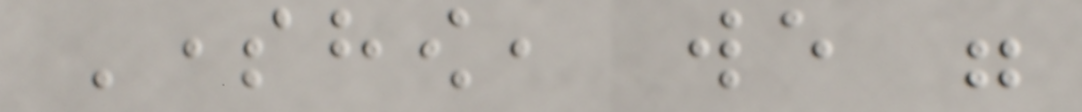Somehow, we were
